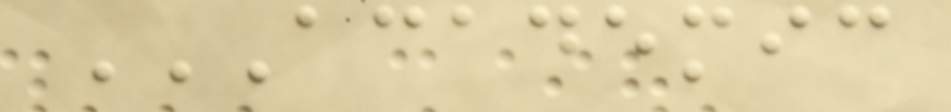ACADEMIC
